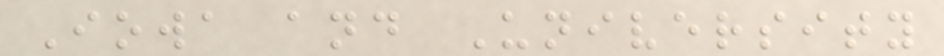Iowa and University
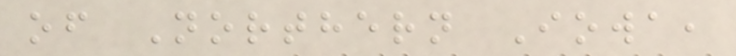of Northern Iowa,
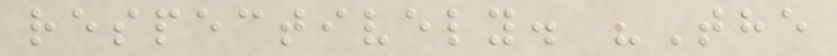respectively. "The
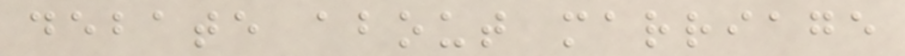debate about marriage
